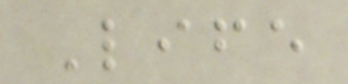Life
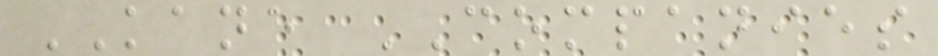KANE COMPANIES
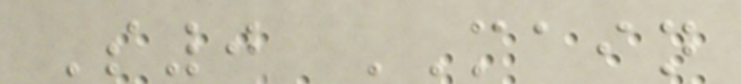S0 MAIN
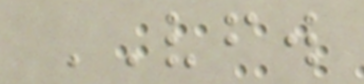VFW
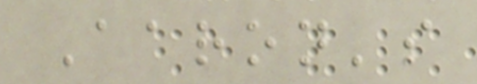Aaron's
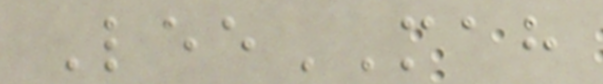LeeMAH
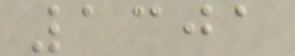1301
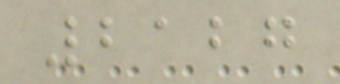2127
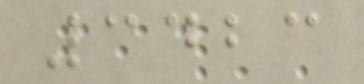3423
